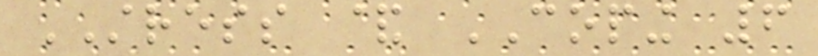STRESS & COPING 6
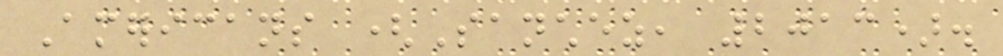Americans (Sanchez, 2013).
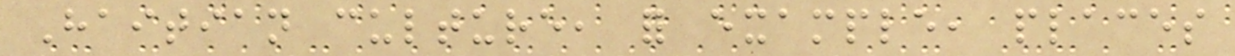Haitian culture, for example, places
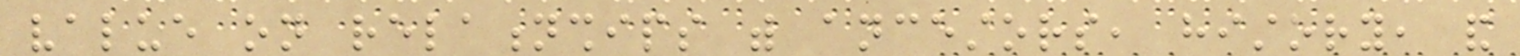value on relationships with ancestors, history, and
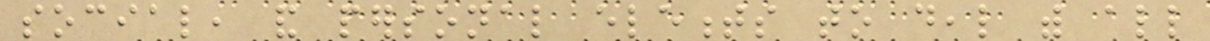social, and personal elements to deal with all
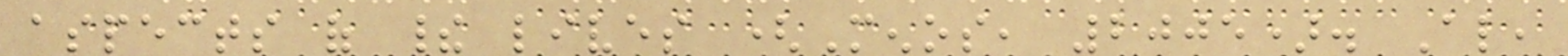aspects of their lives (Menos, 2005). Also,
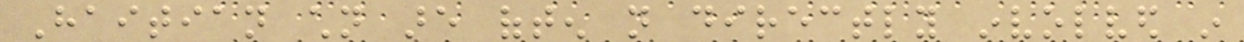Haitian children are often not directly involved in
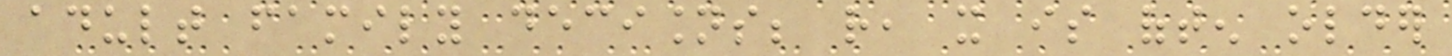adult family decisions; rather, it is often older
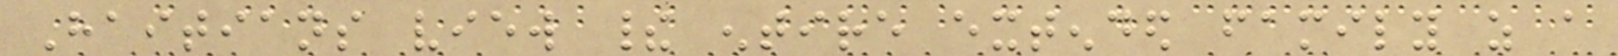Haitians view their entire extended family as a
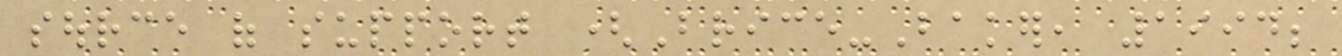source of support (Brice-Baker, 1994;
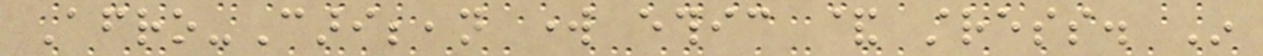Afro-Caribbean work ethic & stress. In
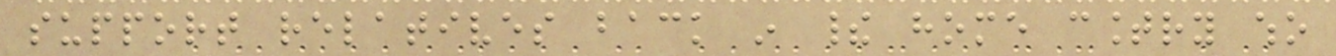support relatives back in their home country who
